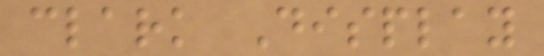clark Display
